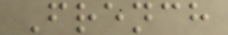French
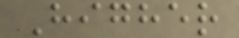Higher
